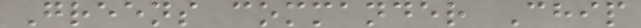Greens commander Chip
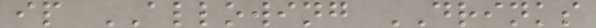ip ALLOWING DRINKS
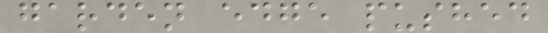garden edge pushed
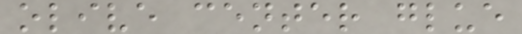olive center glue
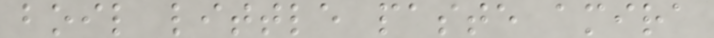boil little paste amira
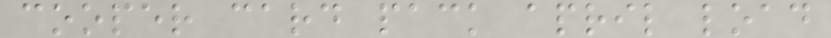cooper card pack april load
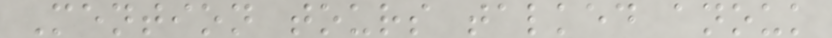Mention tours talked anouk
